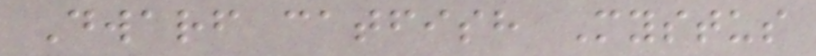Dwarf catfish Mystus
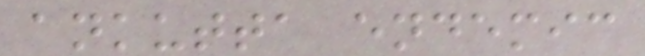ankutta endemic
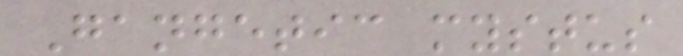Gangetic mystus
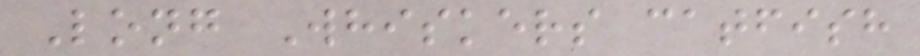Long Whiskers catfish
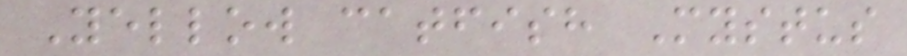Yellow catfish Mystus
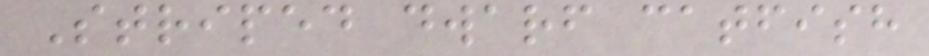Striped dwarf catfish
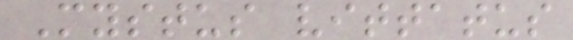Mystus vittatus
